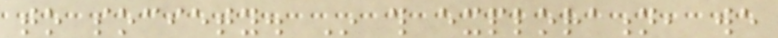to society. In this exploration, we
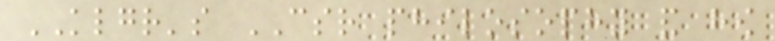KLGR's CSR philosophy and how
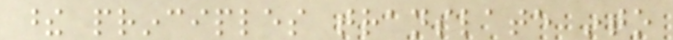these principles translate into
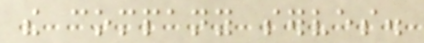the company serves.
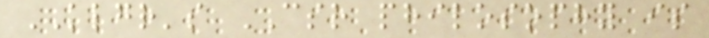KLGR's CSR philosophy is
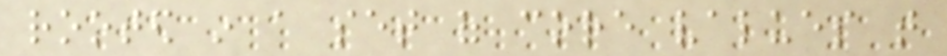rooted in a set of core values that
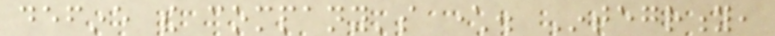define the company's character. Integrity,
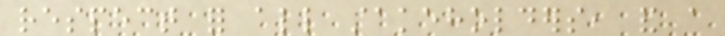respect for all stakeholders, and a
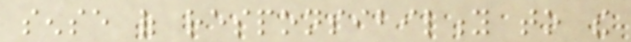sense of responsibility to the
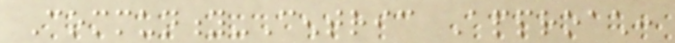Community-Centric Approach:
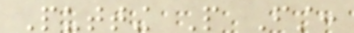Putting People First:
